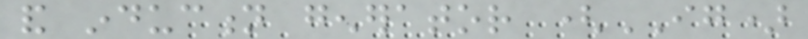and induction generator (IG)
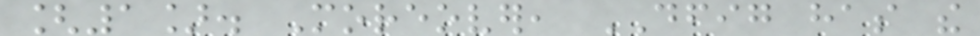[1]. Moreover, DFIG has the
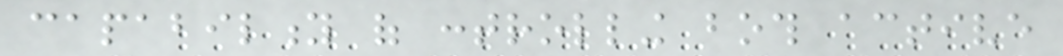capability of controlling both active
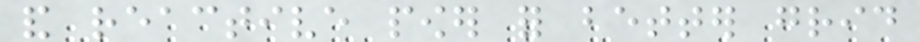and reactive power for better grid
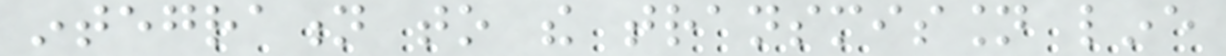integration to the transmission line
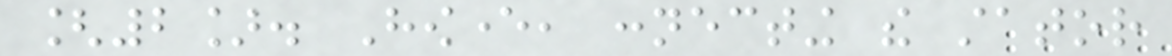[2]. However, connecting the stator
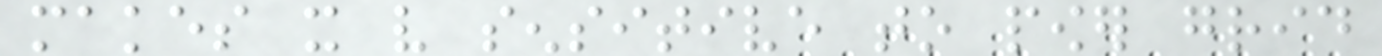makes it very sensitive to power grid
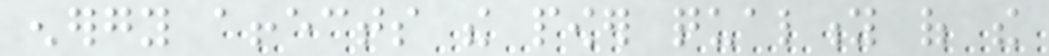energy affects the power quality of the
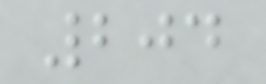204
